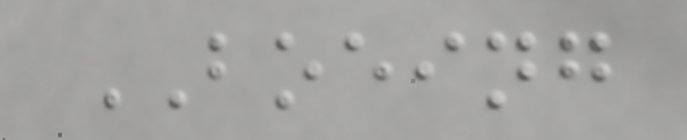BOEING
